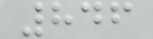846
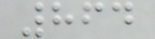864
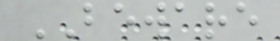BEWARE
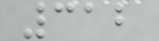312
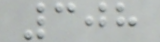308
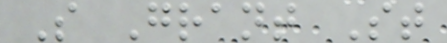S Grant St
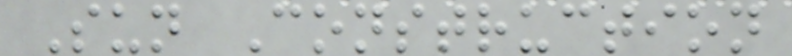Sun Construction
